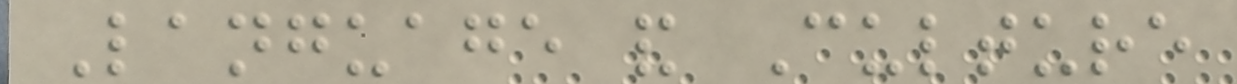Language and Culture
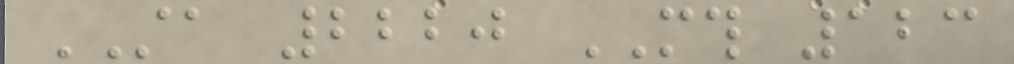STA 2220 MTH 123
